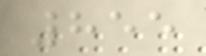855
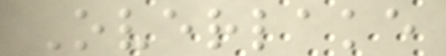Overlake
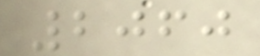2060
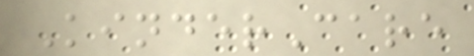KinderCare
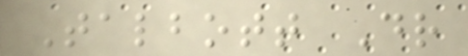Talbott Dr
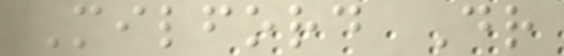Milford Dr
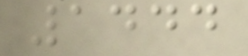1444
